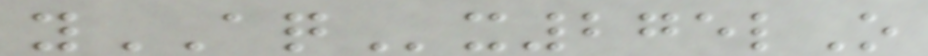yAQx275lO
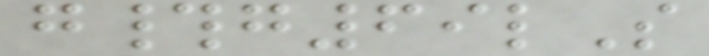g#g69lS
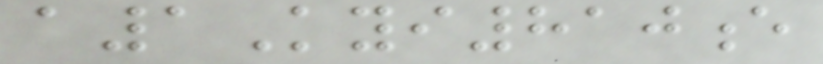a1Kyi810e
